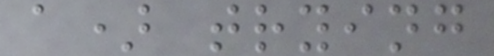a) trying
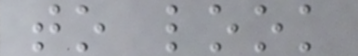to look
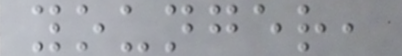younger,
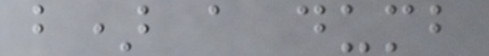b) a dumb
